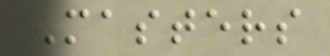Masters
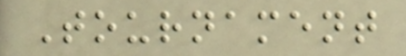Tournament
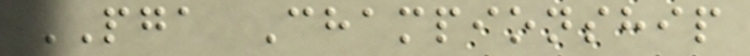PGA Championship
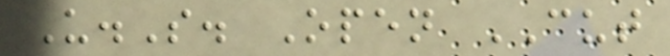U.S. Open CUT
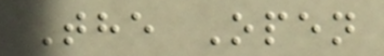The Open
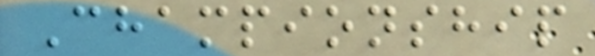Championship
